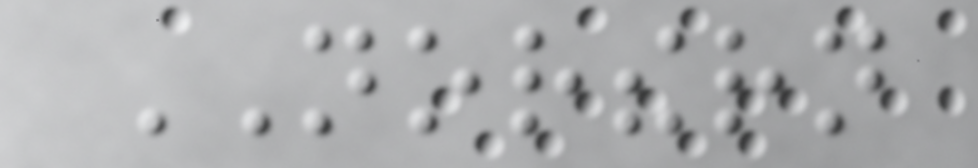NORTHERN
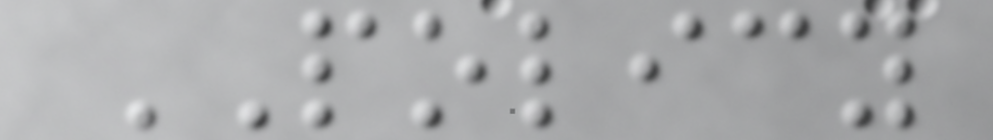POLICY
